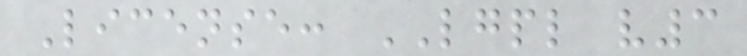License: LGPL v3
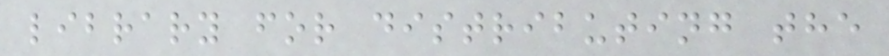library for distributing the
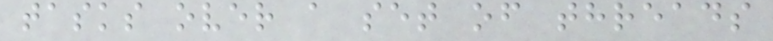tasks over a set of threads
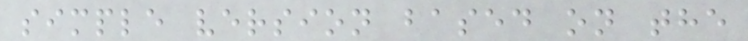simple version based on the
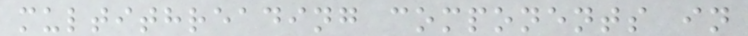multithreading components in
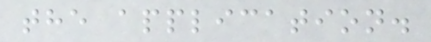the application.
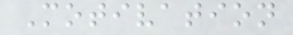Motivation
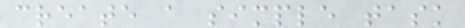create a simple task
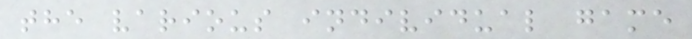the various individual game
